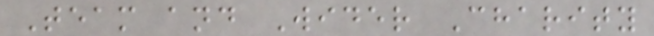Team and Wider Charity
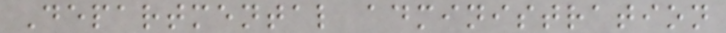Departmental administration
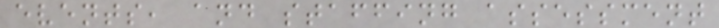events, and staffing assessment
